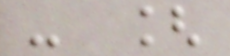- [
